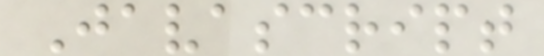Javascript
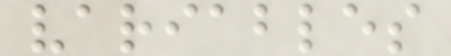variables
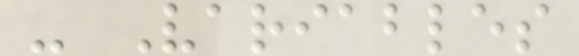- Variables
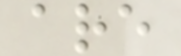are
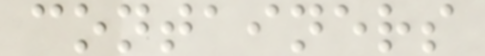containers
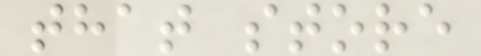that store
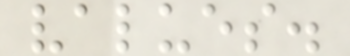values.
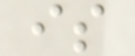is
